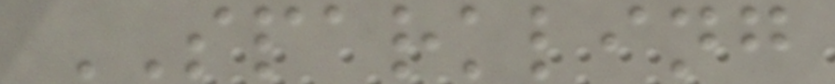SPARKLING
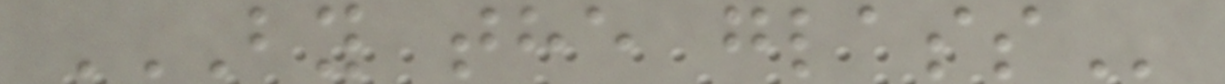BY THE GLASS
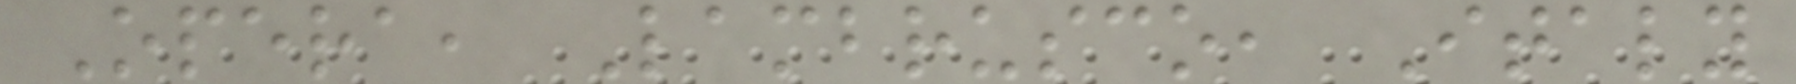Opera, Lambrusco, Italy
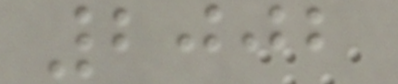2002
